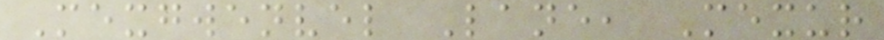Mexgwenvel Lane, Mexur
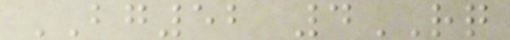BG52 4RQ
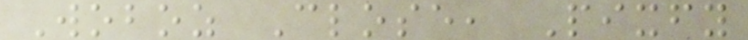Woboz Close, Pixfy
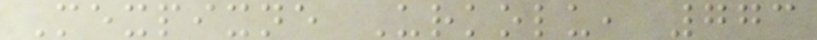Mexpixne Urkolu, 773
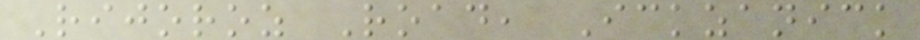Rijoroz Road, Ickzanick
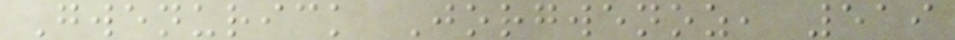Gwenurick Jorgwenoz, 519
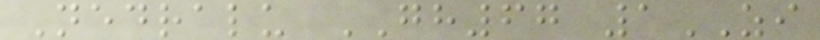Nedralu GH67 1ZI
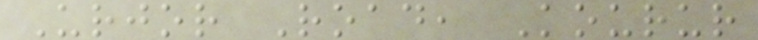Urjor Road, Kourur
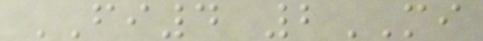FI4 2MI
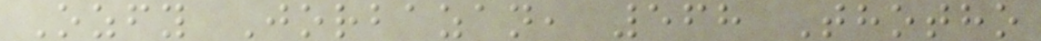Ozfy Jorbazan, 568 Thotho
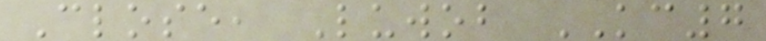Close, Luwob KC7
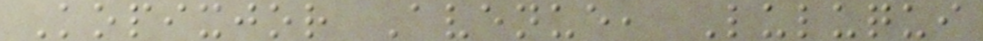Kopixjor Avenue, Luluqui
